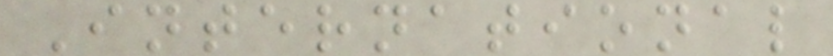International
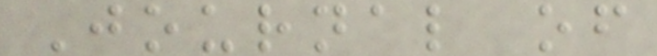Journal of
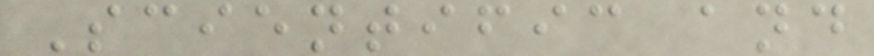Scientific and
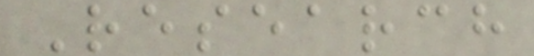Research
